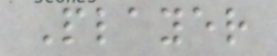Player
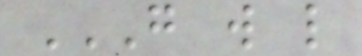G W L
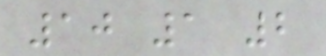10 1 2
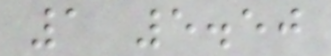1 5.50
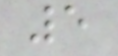5
